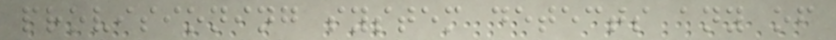provisioning system detects any of
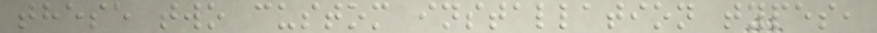these two custom installation types,
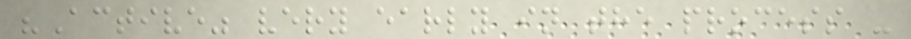"Active" very early in the process -
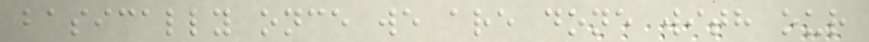basically once we are done with our
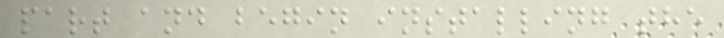part and begin installing the
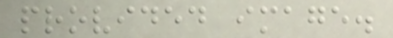provided image.
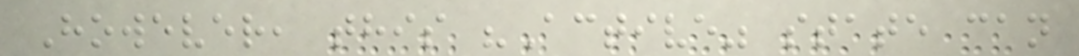However, this "Active" state can
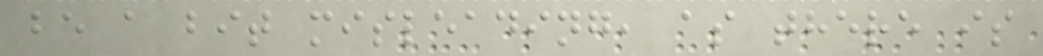be a bit misleading, as there is
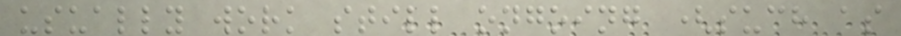usually work still ongoing (such as
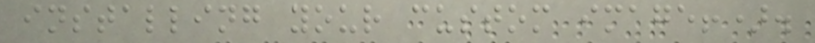installing your custom image!).
